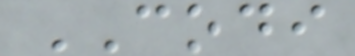CODI
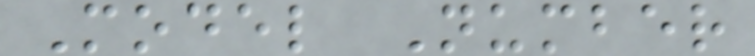Model Number
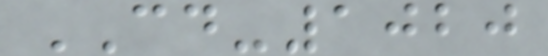CD-1020
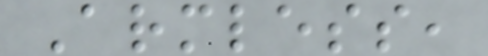Armless,
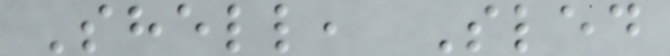Shell, Sled
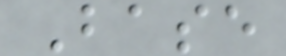Base
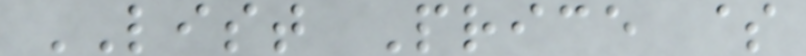LIST Price $
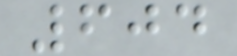604
